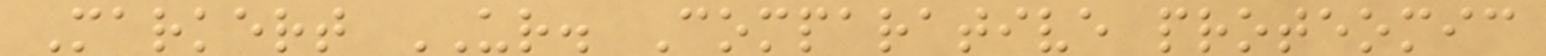Markert UR. Comparative proteomic
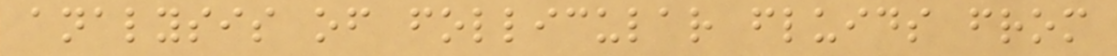analysis of follicular fluids from
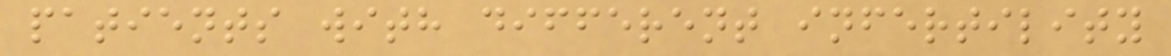patients with different infertility
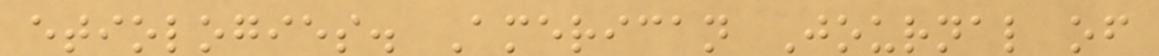etiologies. American Journal of
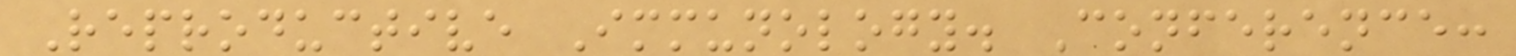Reproductive Immunology. Conference:
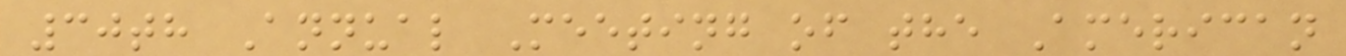30th Annual Meeting of the American
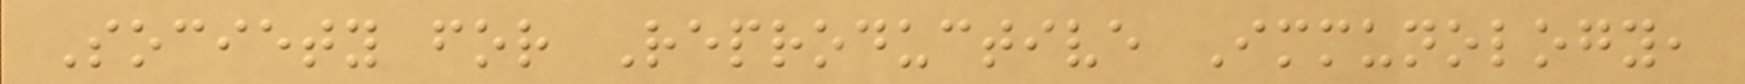Society for Reproductive Immunology,
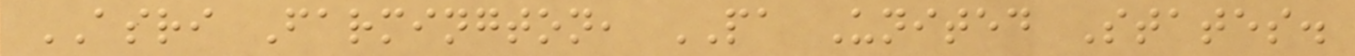ASRI Farmington, PA United States.
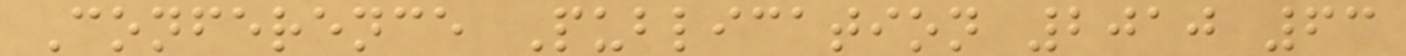Conference Publication 2010 63
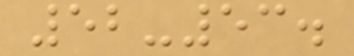52-53.
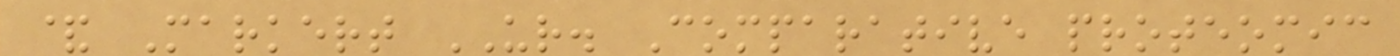& Markert UR. Comparative proteomic
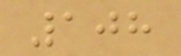108
